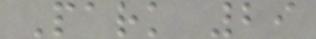Park 29
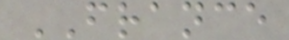FRANCE
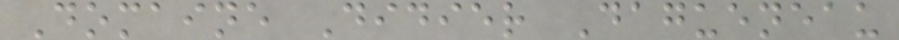Domaine Didier Dagueneau
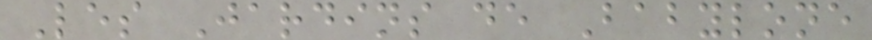Les Jardins de Babylone
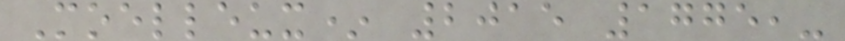Moelleux* 2015 1775,-
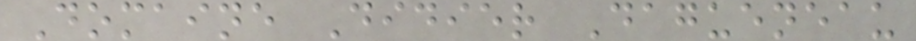Domaine Didier Dagueneau
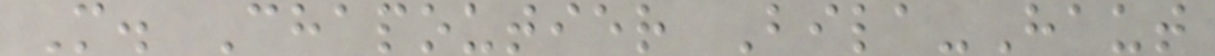M. Chapoutier Bila-Haut
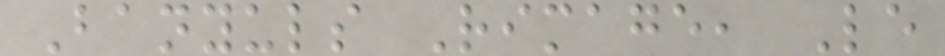Banyuls Rimage, Le
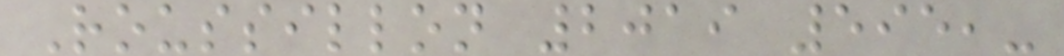Roussillon 2019 595,-
